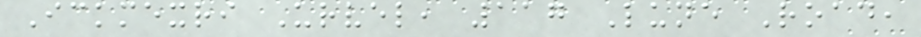Ickmexri Urvel, 117 Lune Road,
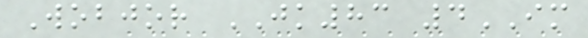Wobjor JK83 4IM
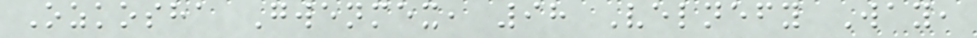Ozkosha Gwenmex, 98 Velnefy Way,
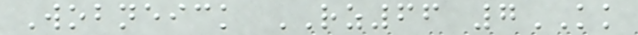Wobneick RZ66 7KK
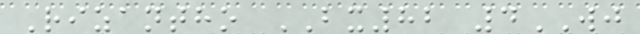Rizantho BX82 4WJ
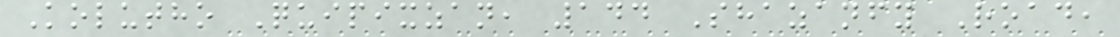Kolutho Quipixzan, 144 Shazanfy Road,
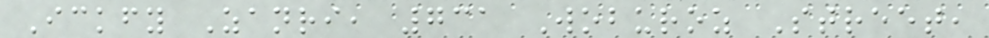Ickfy Zanri, 731 Woburoz Street,
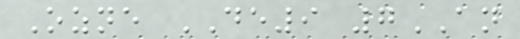Ozne DE9 7AN
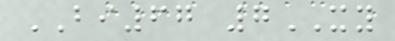BI67 7XY
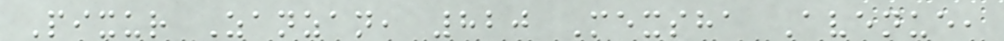Pixur Zanzan, 820 Mexsha Avenue,
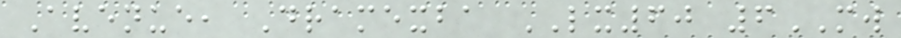Avenue, Dramexba LX60 6MW
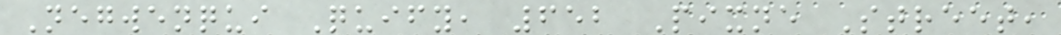Negwenqui Quify, 652 Pixne Street,
